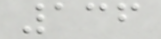136
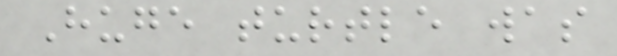Huge turtle was
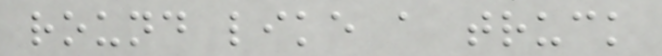round like a truck
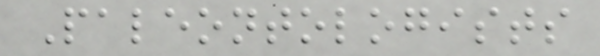Paleontologists
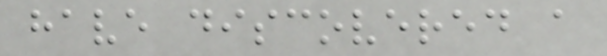have discovered a
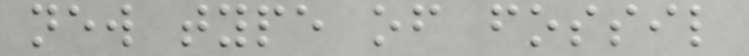new type of fossil
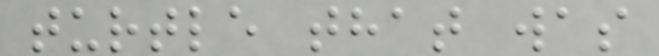turtle that was
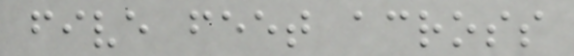five feet across
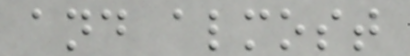and almost
